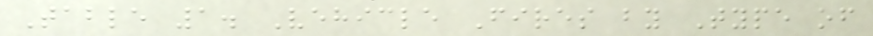Table 1. Vehicle Fires by Type of
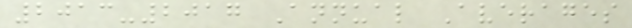2013-2017 Annual Averages
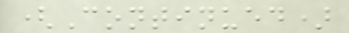(Continued)
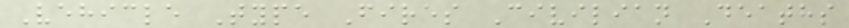Vehicle Type Fires Civilian Deaths
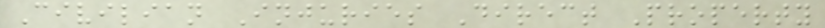Civilian Injuries Direct Property
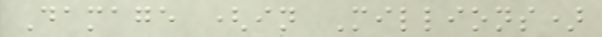Damage (in Millions)
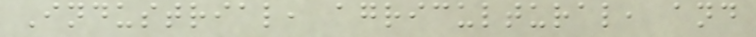Industrial, agricultural, and
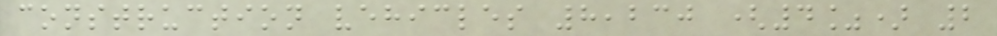construction vehicles 8,230 (4%) 2
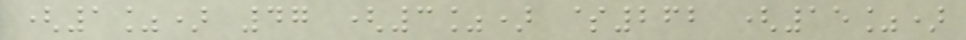(1%) 47 (3%) $262 (15%)
